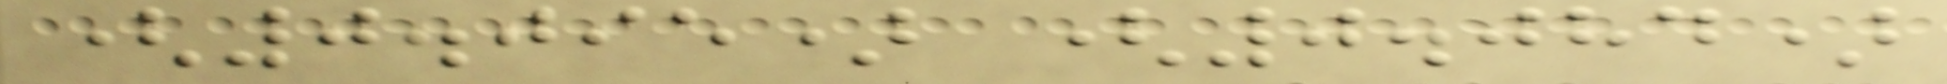(0.095) (0.084)
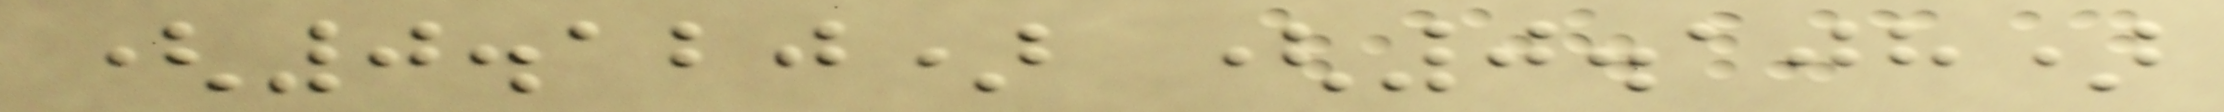(0.120) (0.108)
